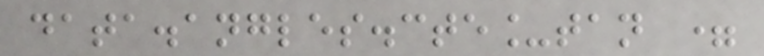data.angles.cte_tan =
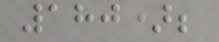180);
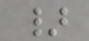}
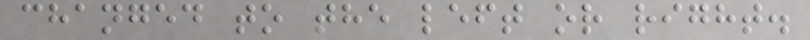changed to the left or right.
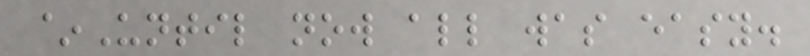~Until now all was easy.
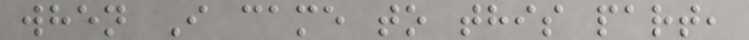when I came to this part,
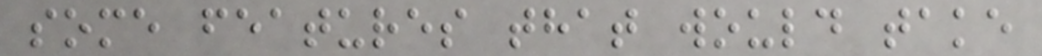some features that would take
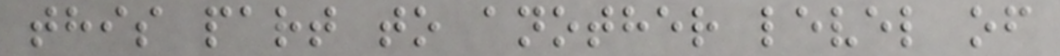this part to another level of
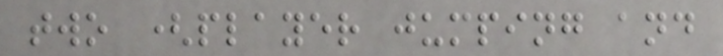two (player jumping and
